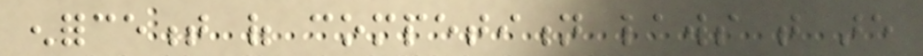enforcement of competition laws that are
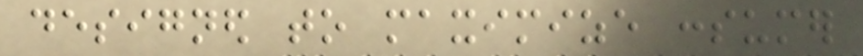designed to maximize consumer
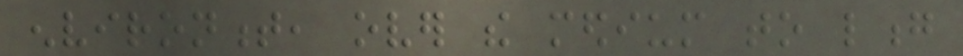environment, over the medium to long
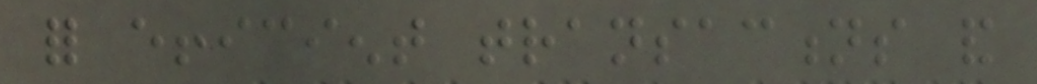for efficient transactions and
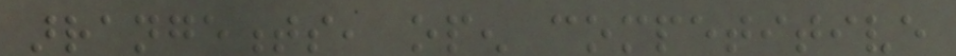arrangements, open competitive
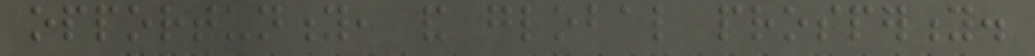opportunity, and global prosperity.
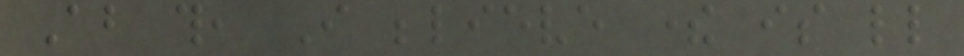About this, I believe there is little
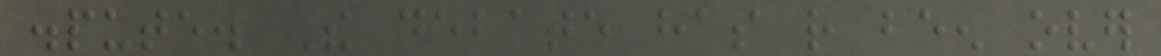dispute. The debate has rather been over
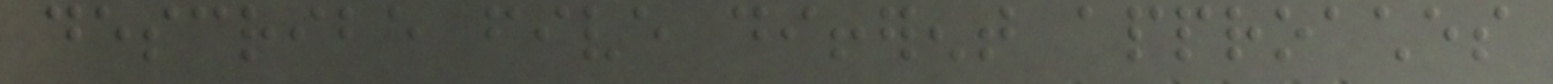describe five different approaches
